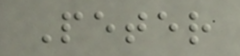Peter
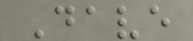Dave
